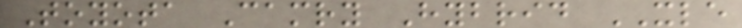Toyota Camry Hybrid XLE
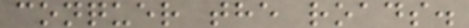conquer the roads.
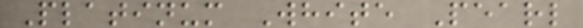Platinum White Pearl
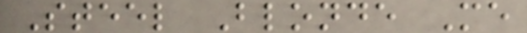Steel Blonde Me
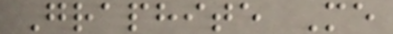Graphite Me
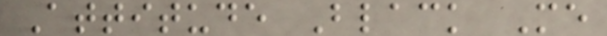Attitude Black Me
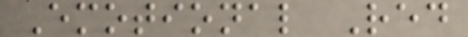Emotional Red
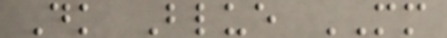Dk Blue MM
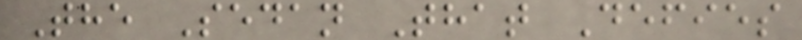The Sedan That Defies
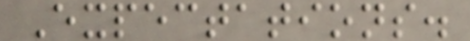Expectations.
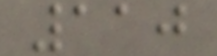110
